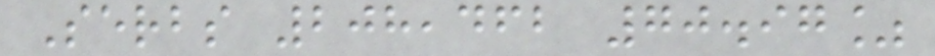Serbs 208,462 70.97%
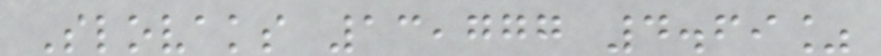Slovaks 13,777 4.69%
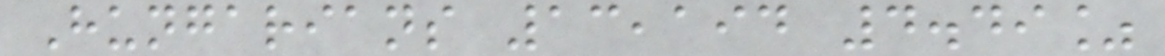Hungarians 13,194 4.49%
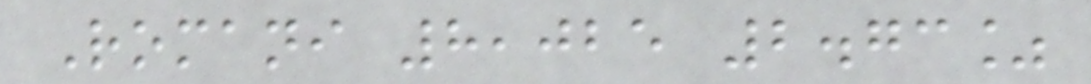Romani 8,025 2.73%
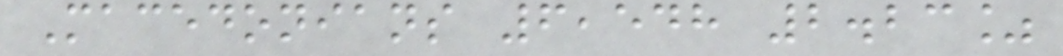Macedonians 6,548 2.23%
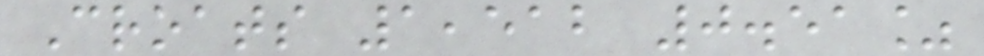Croats 1,512 0.51%
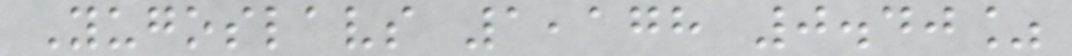Yugoslavs 1,178 0.40%
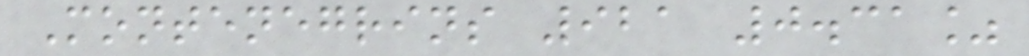Montenegrins 921 0.31%
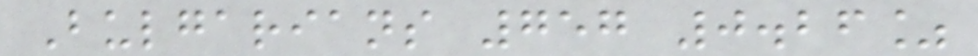Bulgarians 757 0.26%
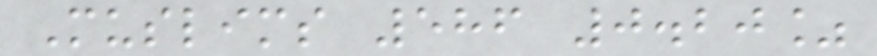Muslims 586 0.20%
